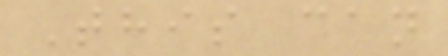This can
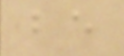be
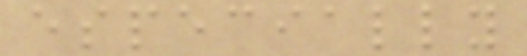especially
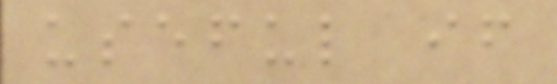useful if
